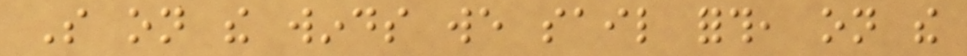So on the winds we sail forth, on the
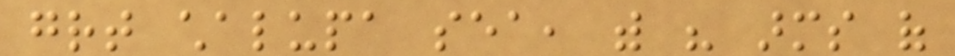great chalupa sea, with his arms of
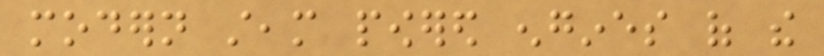modern steam powered engines of the
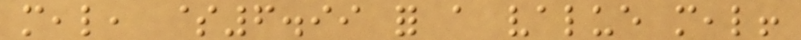meal, $6.99 for a value meal!
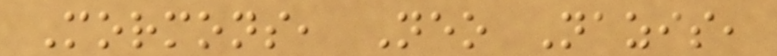Mormons, Neo Nazis,
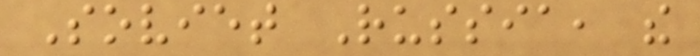Soviet Russia, the
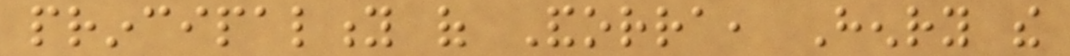principality of Andorra, Henry the
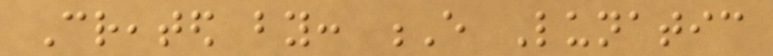Created by: E Lunatic
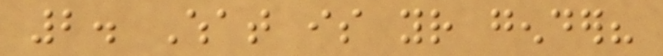2. What is your gender?
